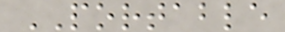PORTABLE
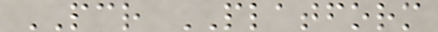PCR PLATFORM
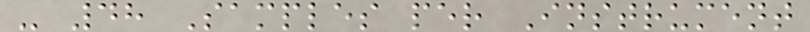- 48 Samples per Instrument
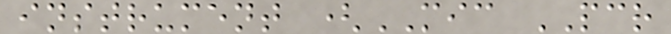instrument (MIC PCR
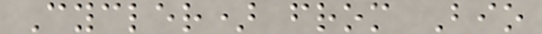Cycler) from Bio
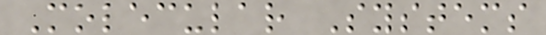Molecular Systems
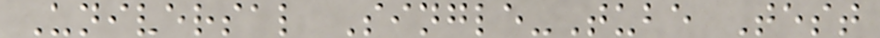Universal Single-Tube Test
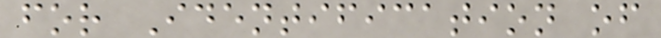for Identification of
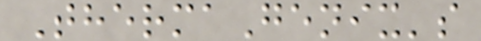ThermaGenix's
